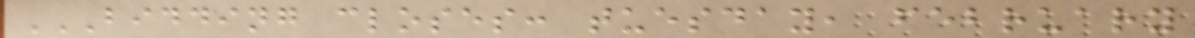BIDDING CLOSES: TUESDAY, FEBRUARY
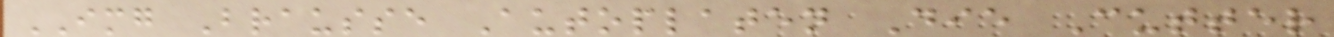IMG Brausse Autoplaten Die Cutter
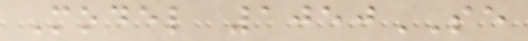Model 1050SE
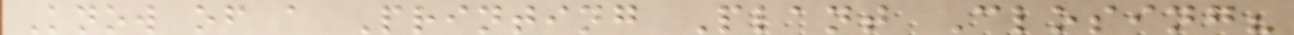Know of a Printing Plant Closing?
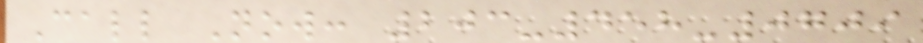Call Now: 203-458-0709
